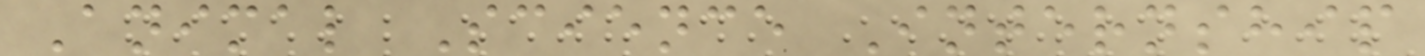Animal Science Internship
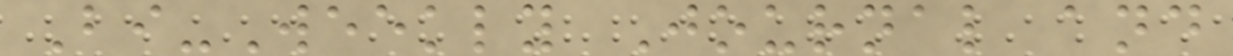Bi-Weekly Journal and
